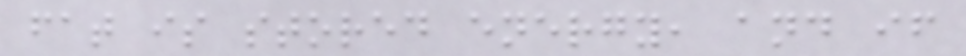fat is stored energy, and if
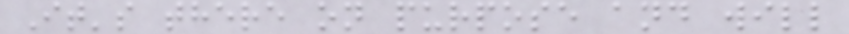It's there on purpose and will
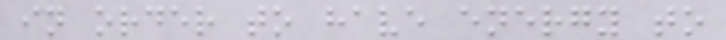in order to have energy to
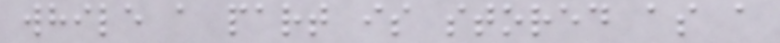while a part is stored as a
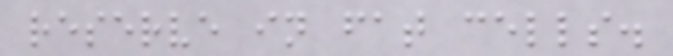reserve in fat cells.
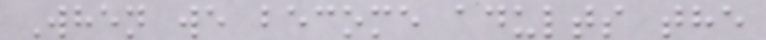When we become adults the
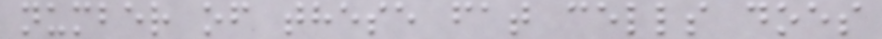number of these fat cells does
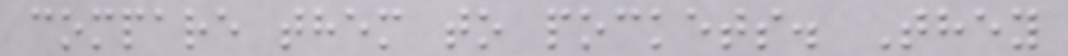compare them to pockets. They
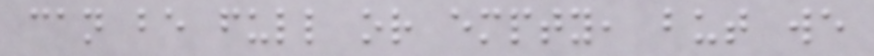can be full or empty, but we
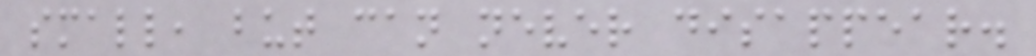small, but can never disappear.
